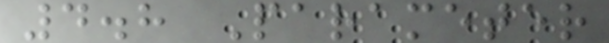4.8 Parameter
